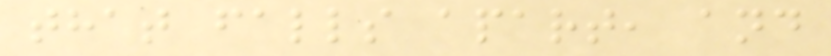that falls apart, and
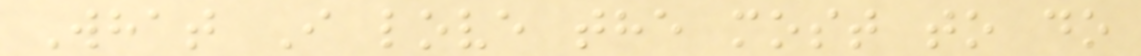What I love the most to do
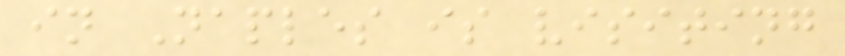in Naples is visiting
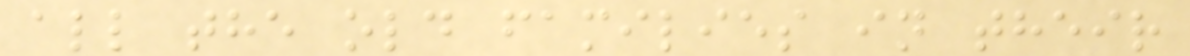all the old families in their
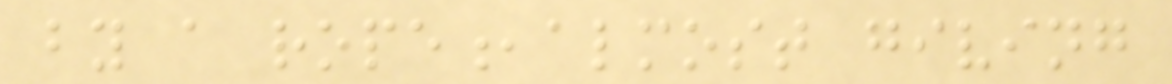by a rope,almost giving
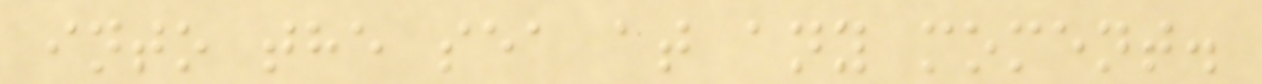into the sea at any moment.
